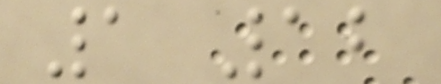1 12
